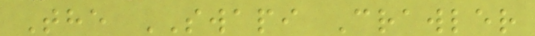The SWAPI Crawler
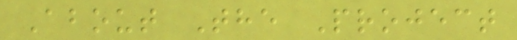About The Project
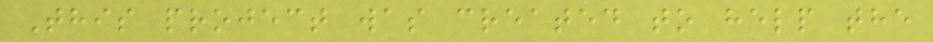This project was created to help the
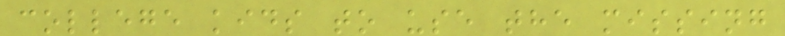college kids to use the missing
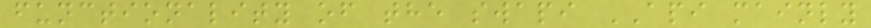functionality of the swapi API mainly
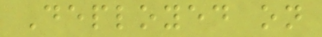Deployed on
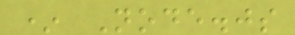* Node.js
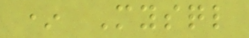* Mysql
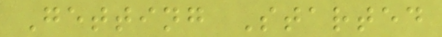Getting Started
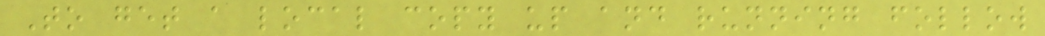To get a local copy up and running follow
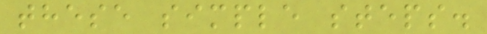these simple steps.
